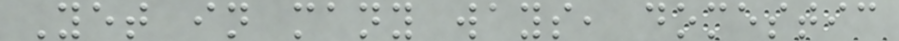Yet in many ways, domestic
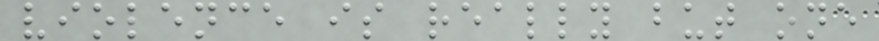violence is really but one
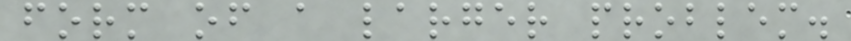form of a larger problem.
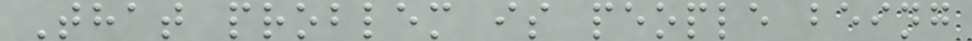That problem is people being
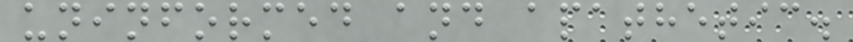uninformed and apathetic.
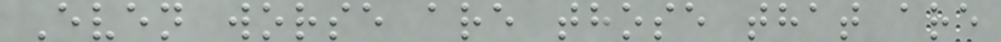Even worse are those that are
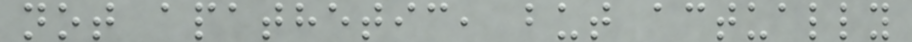not apathetic, but actually
